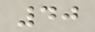40
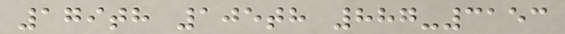179th 105th 887-3153
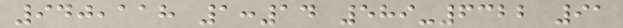940,118 1:14 589-6322 91
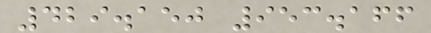429.150 953.166
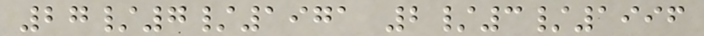27/7/1971 2/3/1996
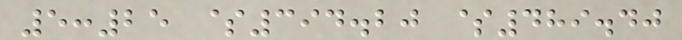5:25 $394.20 $489.40
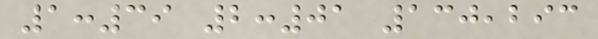1:39 2:01 130,293
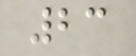23
